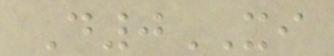D0XI
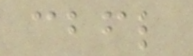cbfl
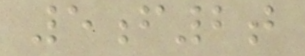5f2t
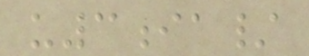u3ia/
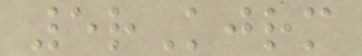5rKjrm
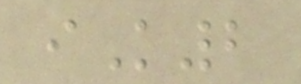iK2
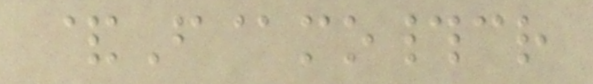&F@mo#cr
